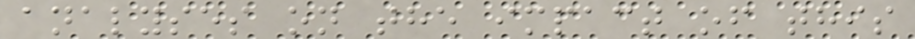analyses on the impact of this
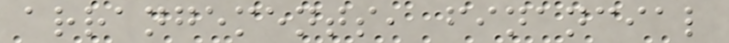arrangements, financial
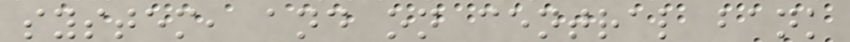system, and on central bank
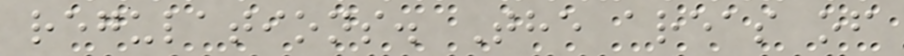regulations. The areas of
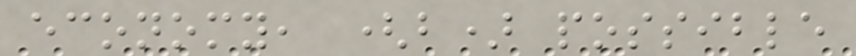economy, (b) possible
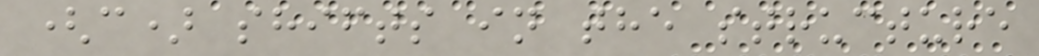(c) shifts in the structure
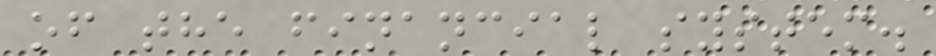of the financial system.
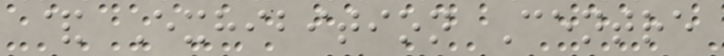& Exhibition Centre
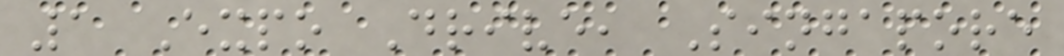1 Expo Drive, Singapore
